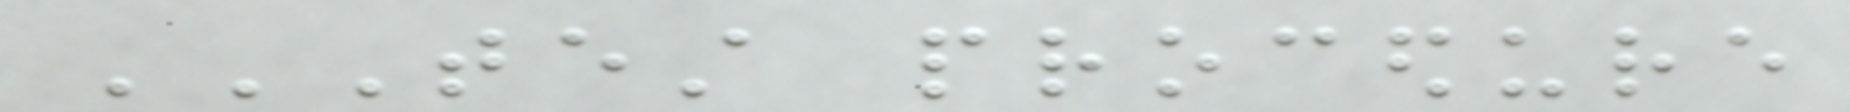TEST PROCEDURE
